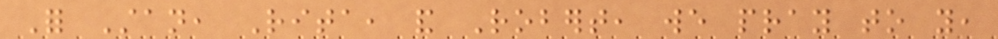For Stan, Rita, and Robert, we pray to you,
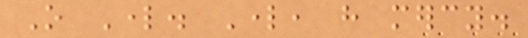O Lord. Lord, have mercy.
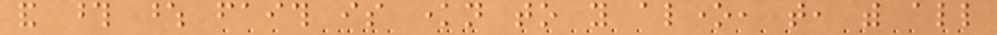and those whose faith is known to you alone, that, with all
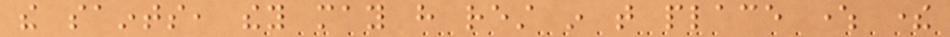the saints, they may have rest in that place where there
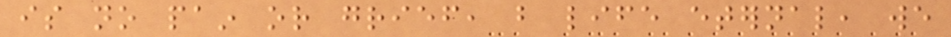is no pain or grief, but life eternal, we
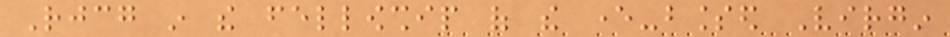Rejoicing in the fellowship of the ever-blessed Virgin
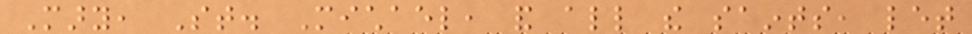Mary, St. Michael, and all the saints, let
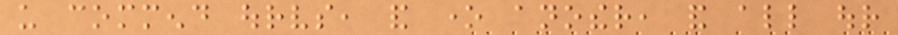us commend ourselves, and one another, and all our
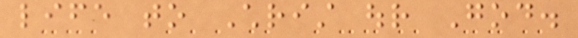life to Christ our God.
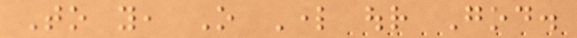To you, O Lord our God.
